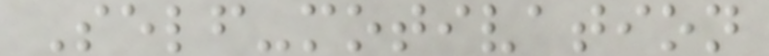Self-motivation
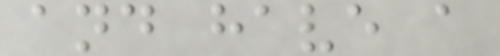and have a
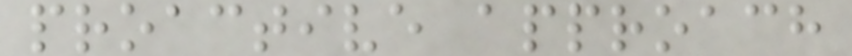proactive approach
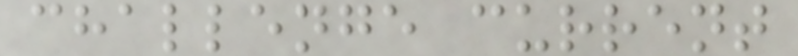challenge current
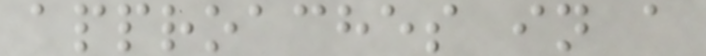approaches in a
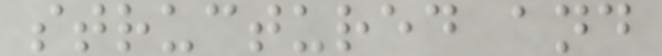structured and
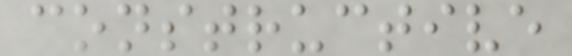constructive
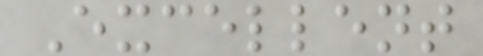Excellent
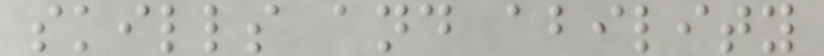skills and ability
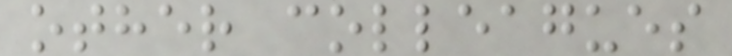other colleagues
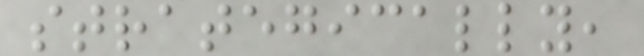strategically,
